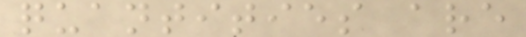quantities are
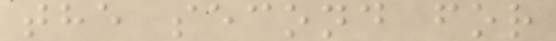the second for
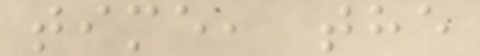time, the
